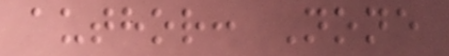author: None
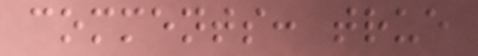comments: true
